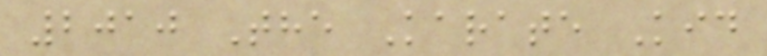2010 The Karate Kid
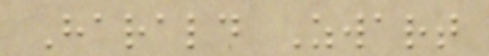Harald Zwart
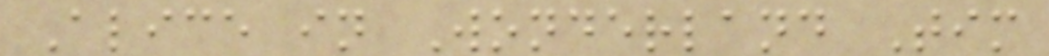Alice in Wonderland Tim
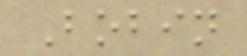Bobin
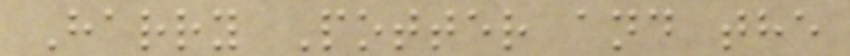Harry Potter and the
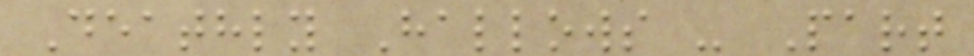Deathly Hallows - Part
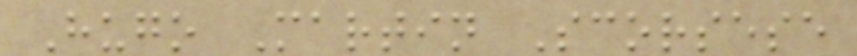Hugo Martin Scorsese
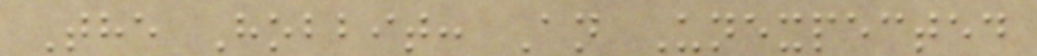The Hobbit: An Unexpected
